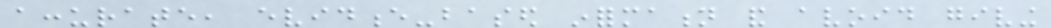accurate, evidence-based information and avoid giving
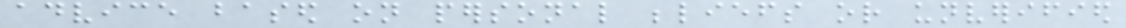advice based on personal beliefs or unverified
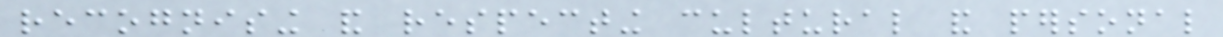recognising and respecting cultural and personal
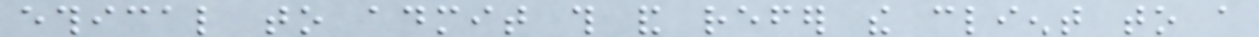ethical to admit this and refer the client to a
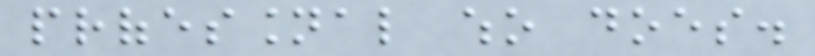professional who does.
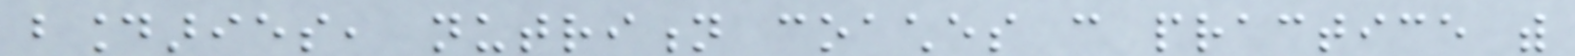boundaries, nutrition coaches can practice with
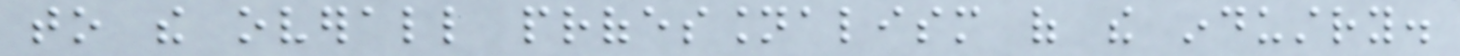to the overall professionalism of the industry.
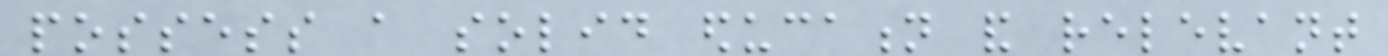possess a solid education and relevant
